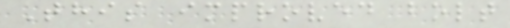This improved bolt
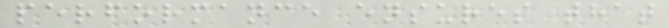performance ensures that
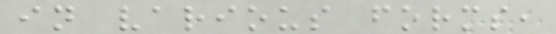in various forms,
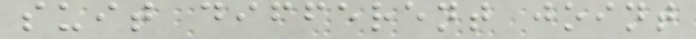suit different joint
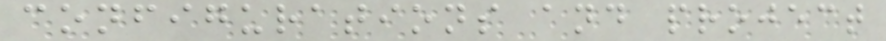configurations and project
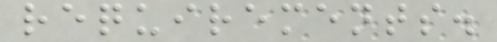requirements.
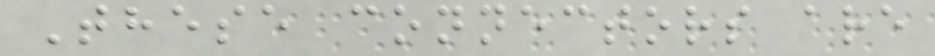These connectors are
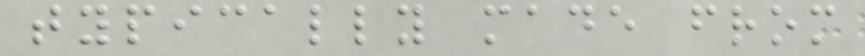typically made from
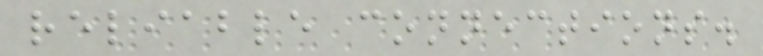reliable connections.
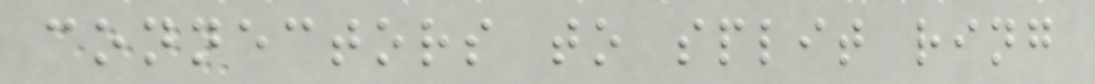connectors to split ring
